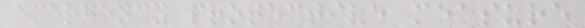emergency protective measure
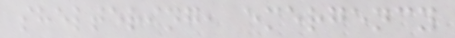sheltering, emergency
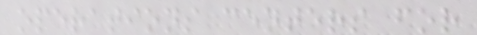operations centers for
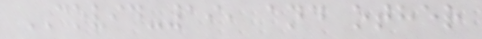COVID-19, and other
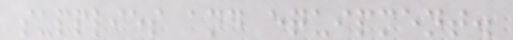supplies and equipment.
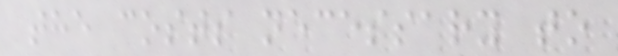the costs necessary to
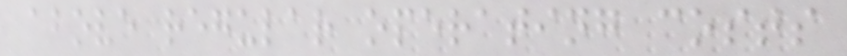above regular operating costs
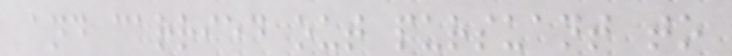and carried out pursuant to
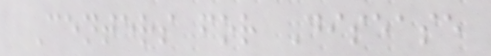Centers for Disease
